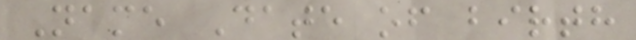Name Date of birth
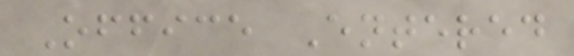Office Entered
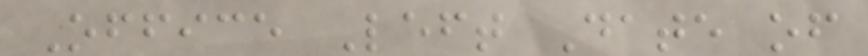Office Left Date of
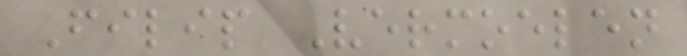Filip Vermoelen
